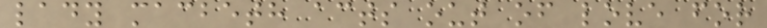lady macbeth acts out of love for
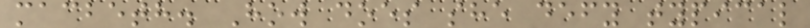macbeth. How does she defy typical
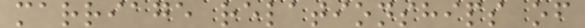marriage relationships of
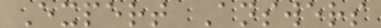Expert Answers
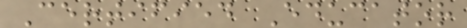Certified Educator
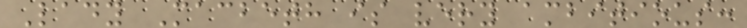Lady Macbeth is very ambitious:
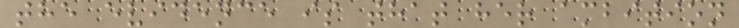the evidence is that her ambition
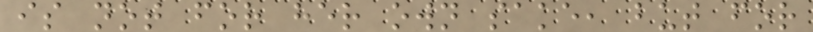is not for her own sake, but for
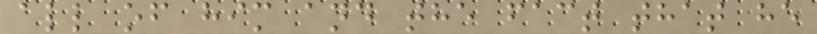all of him and the fact that he
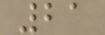21
